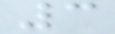3
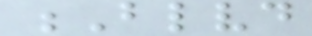Blvd
